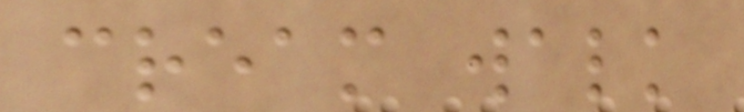cream walk
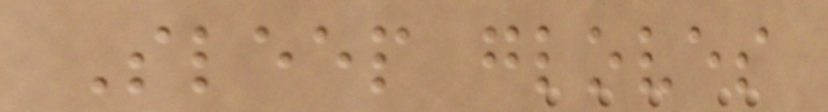Sleep gloves
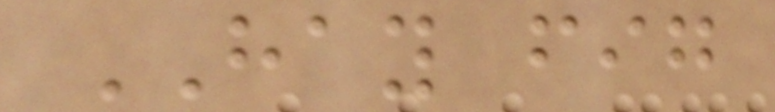HAY fig
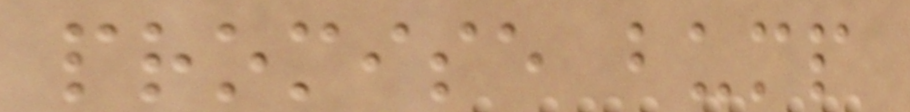promise bump
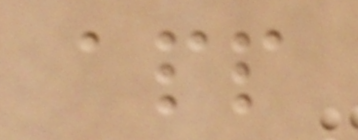app
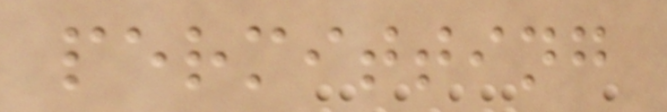permitting
